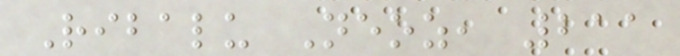Ribalu Neoz, 211
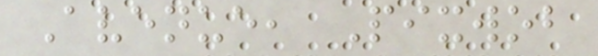Avenue, Pixwob
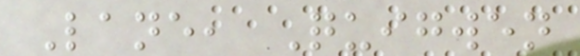Lane, Quigwen
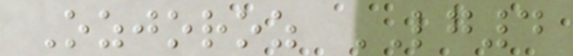Ozjoroz LG4
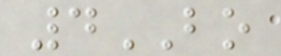4BO
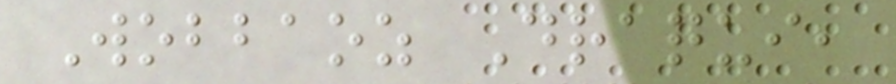Wobbaoz Draqui,
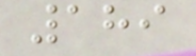189
